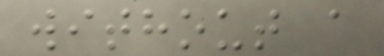without a
